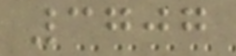3707
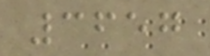3657
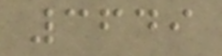3649
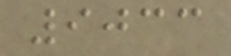9033
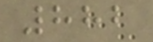882
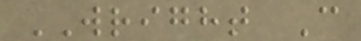WRIGHT C
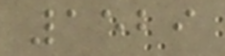1529
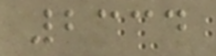2334
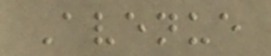Avenue
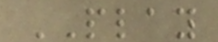PLAY
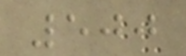500
